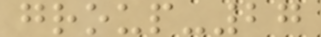group-27
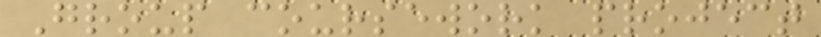Group coursework project
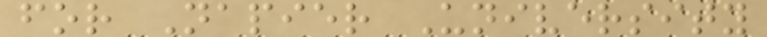for Napier University
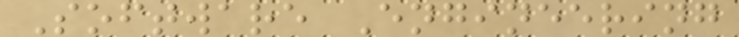Software Engineering
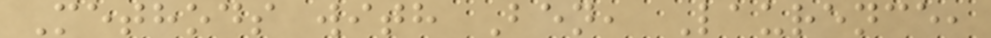Methods with Ben, Laurence,
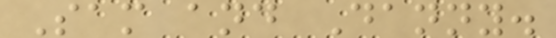Sam and Danny.
